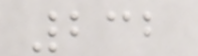232
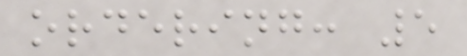ordering: 5
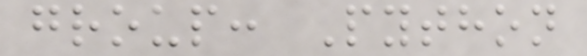group: Python
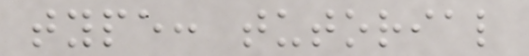type: tutorial
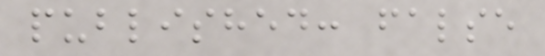published: false
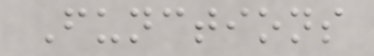Functions
